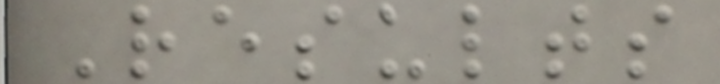Results
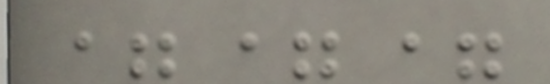===
